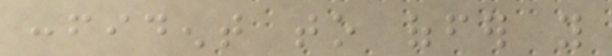confident to offer you
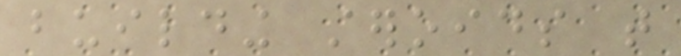building steroids that
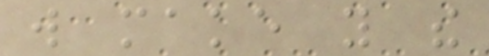will make you the
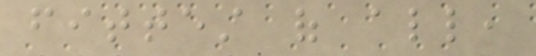fittest of all,
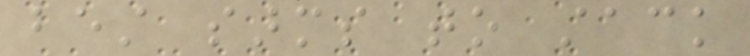best sarms to stack
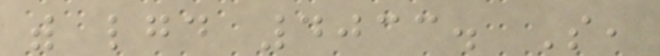with lgd 4033. So,
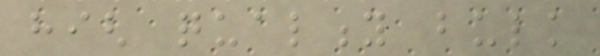high quality bulk
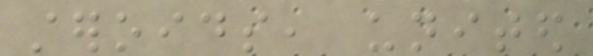steroids, united
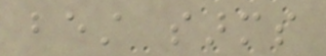best sarms
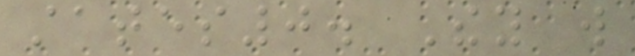states0. They will
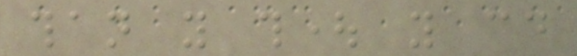than you thought you could
